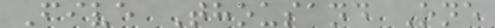Five Thousand One
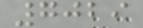7029
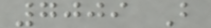7009 B
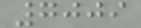7009
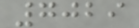7029
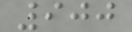900
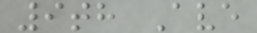9th Ave
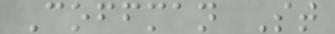Coffman St
